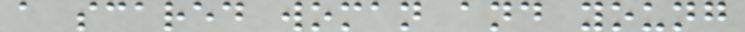a scared woman and young
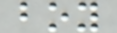boy
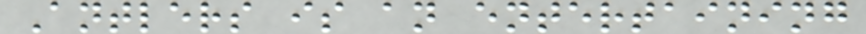Antlers is an entertaining
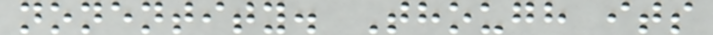nonentity. Though its
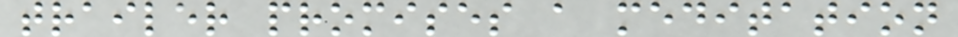trailer promises a meditation
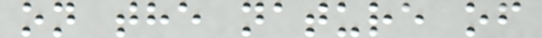on the nature of
